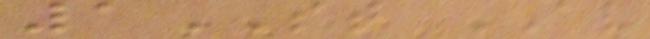1ST AV
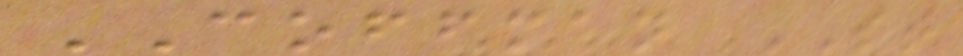COFFMAN ST
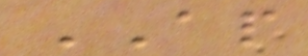AP
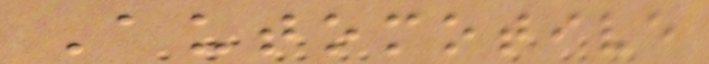Automotive
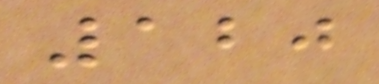120
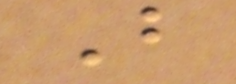B
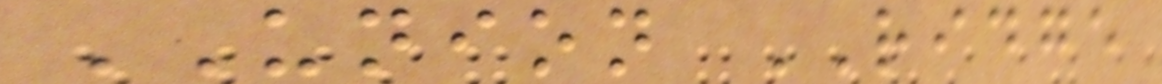UNION RIDGE
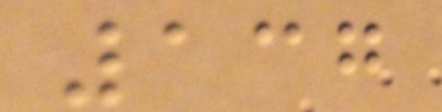137
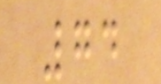74
